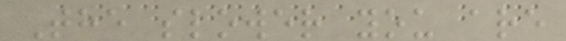The slower you are
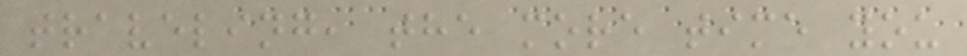traveling, the more time you
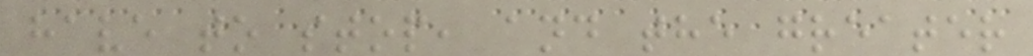have to stop, and the greater
